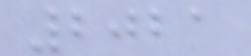2021
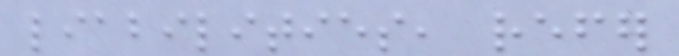liabilities, refer
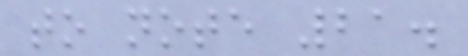to note 21.
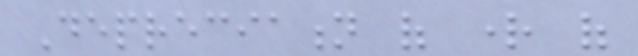Depreciation of right of
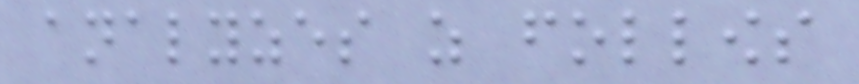analyzes as follows
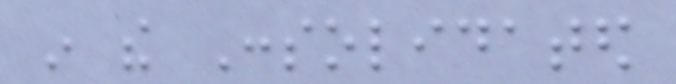in the Consolidated
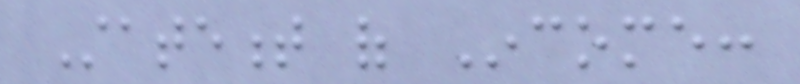Statement of Income:
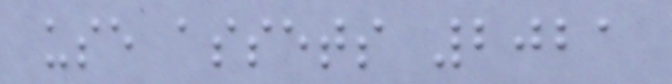use assets 2021
